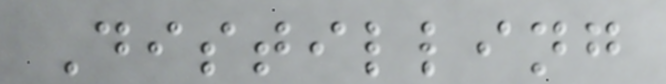Distilling
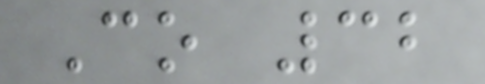Co 32
